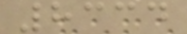8334
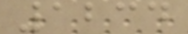1234
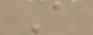A
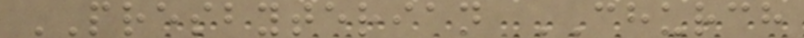PRESBYTERIAN CHURCH
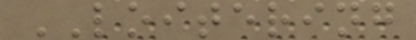LOITERING
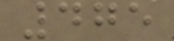475
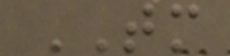TM
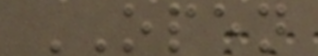OPEN
